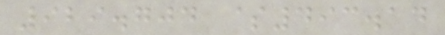929.704 $493.14
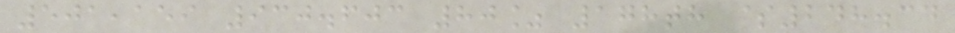501,159 930.603 80% 178th $248.34
